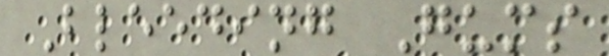Bleeding Gums
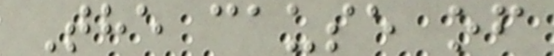The cause of
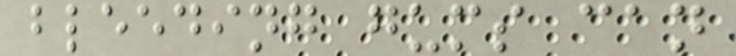bleeding gums can
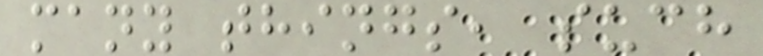many things, such
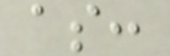as:
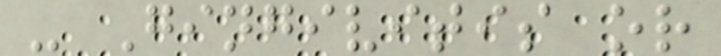- Gingivitis or
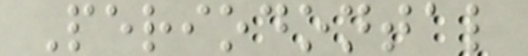Periodontal
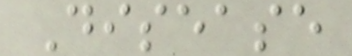Disease
